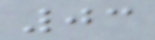03
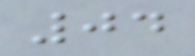04
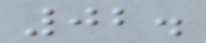02.
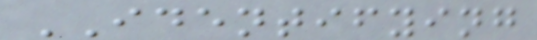IDENTIFYING
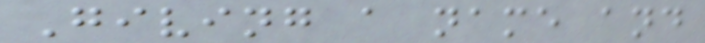Giving a name and
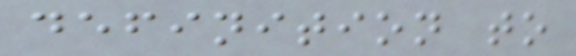definition to
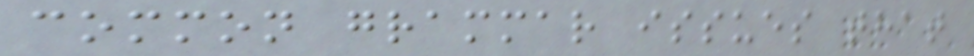common grammar issues that
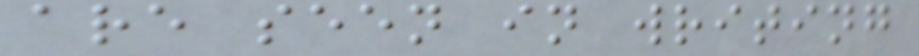are seen in writing
